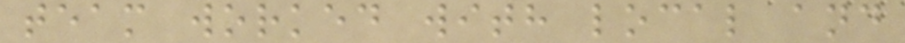team worked with local and
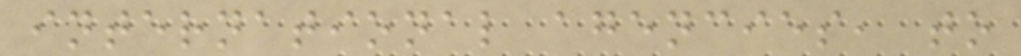international agencies, to
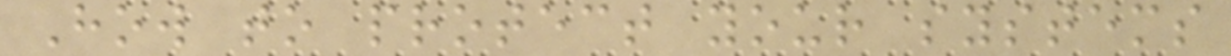How to protect your systems
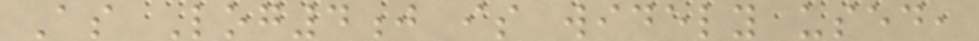As Log4j is widely used,
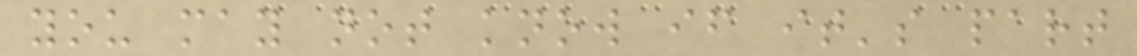you may not know if it's part
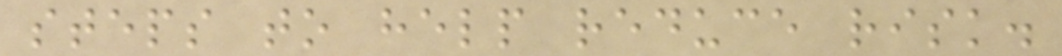steps to help reduce risk.
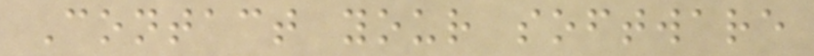Contact your software
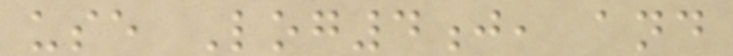use Log4j, and
